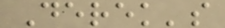Derek's
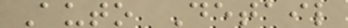Auto Detail
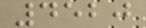4520
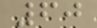60
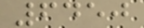6450
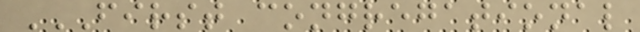FIRST CONGREGATIONAL
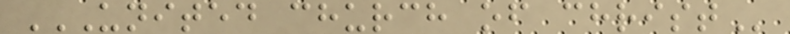UNITED CHURCH OF CHRIST
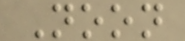Noon
